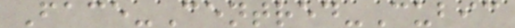Face-Centred-Cubic
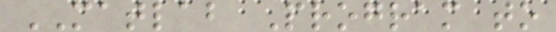MATLAB Program to
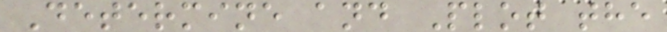Determine and Plot the
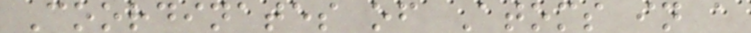Coordinates of Atoms in a
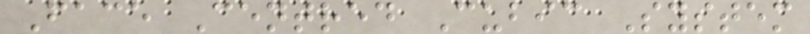Face Centred Cubic System
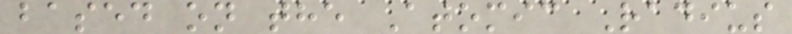based on the Atomic Radius
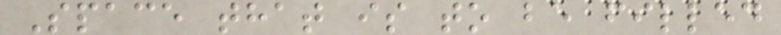Space that is to be filled
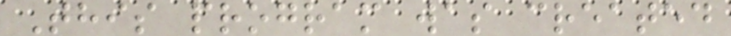This program was created
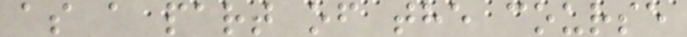as a part of the course
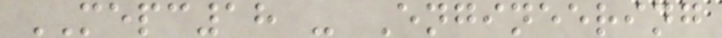MEPC18 - Engineering
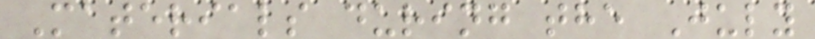Materials during the July
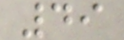49
